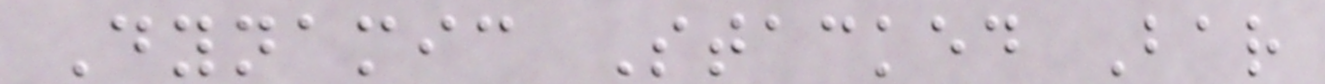Dynamic Stacked Bar
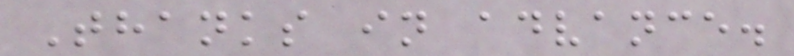Thanks in advance.
